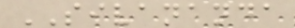SIVANANDA
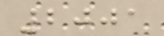2001
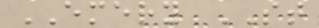EMERY ST
